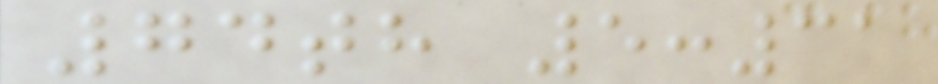74th 5:31
